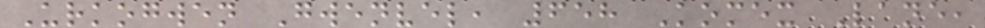Urkogwen Gwenvel, 658 Komex Lane,
